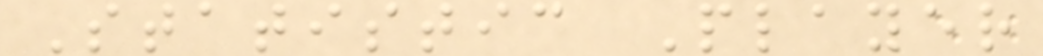Statistic Player
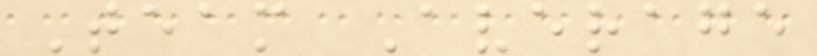Team Average
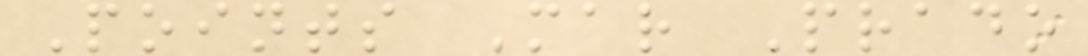Points Mar Prado
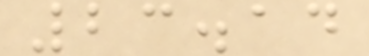23.14
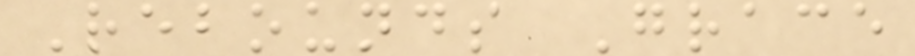Rebounds Grace
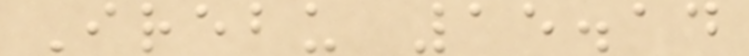Irebu 15.14
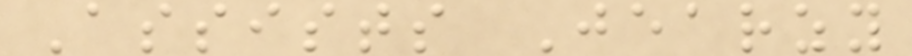Assists Jearzy
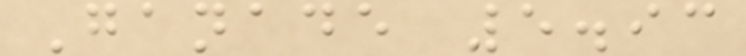Ganade 5.93
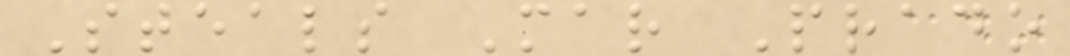Steals Mar Prado
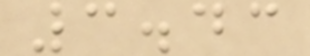3.43
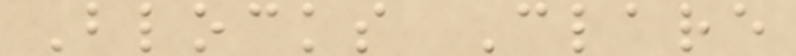Blocks Clare
